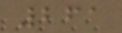261
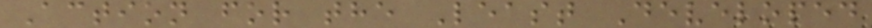Action for the Least Developed
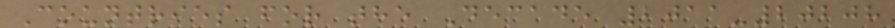Countries for the Decade 2011-20208
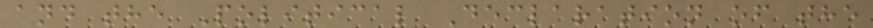and the Political Declaration of the
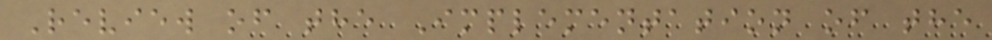Review of the Implementation of the
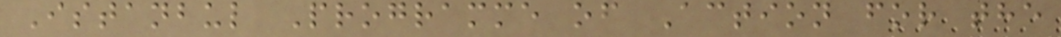Istanbul Programme of Action for the
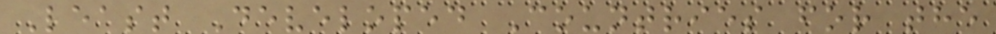Least Developed Countries for the
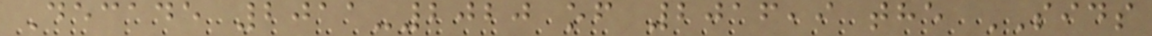Decade 2011-2020 of 2016,9 the SIDS
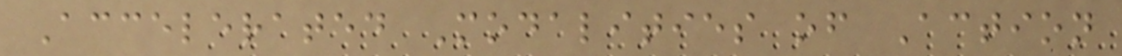Accelerated Modalities of Action
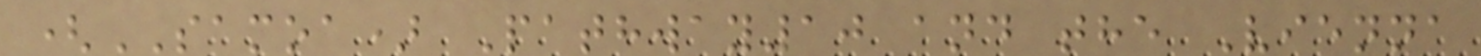(SAMOA) Pathway10 and the Vienna
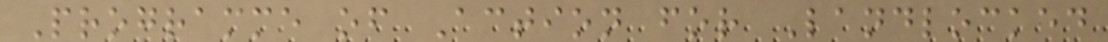Programme of Action for Landlocked
